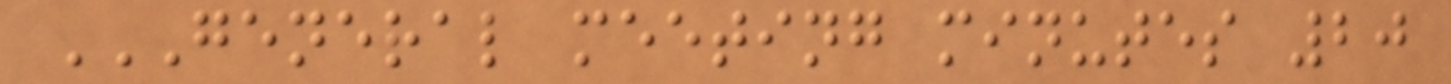GENERAL MEETING MINUTES 20
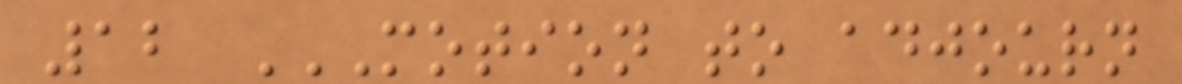12 MOTION TO ADJOURN
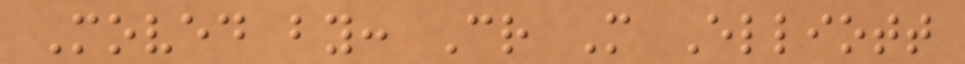Moved by: Cr M Elliott
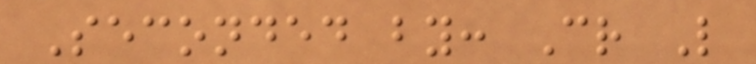Seconded by: Cr L
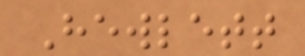Hewlett
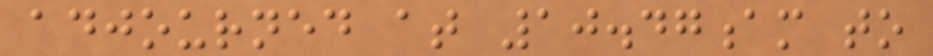adjourned at 10.47am to
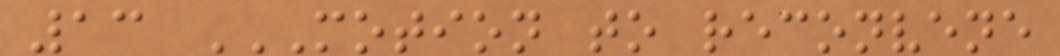13 MOTION TO RECONVENE
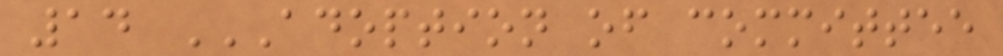14 ADOPTION OF COMMITTEE
